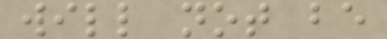will not be
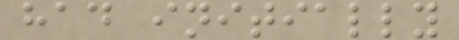had initially
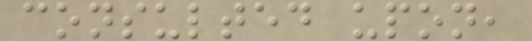consulted upon,
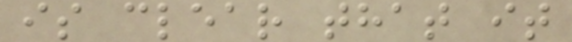is clear that it
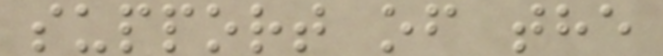support of the
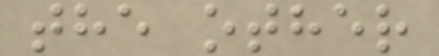the other
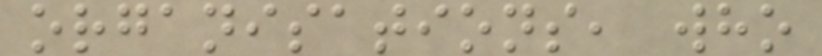organisations, who
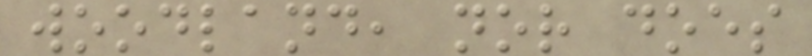woodland, nor does
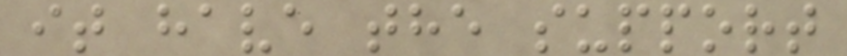it have the support
